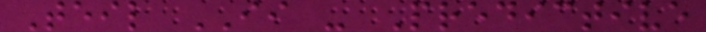Teil II - Predictive
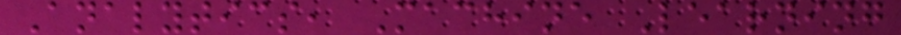Analytics, Machine Learning
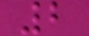2
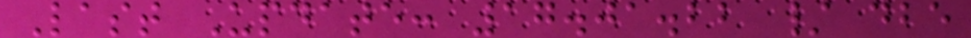Last Update: 17.01.22 / dbe
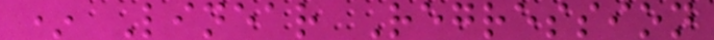* Linear Regression
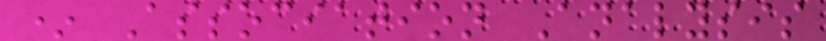* Association Analysis
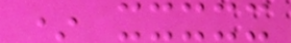* xxxxx
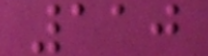110
